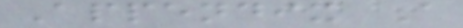Appendix A
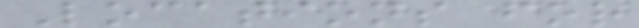Locations for
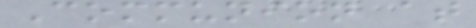Communion at
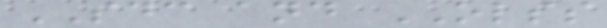SDC and OLSS
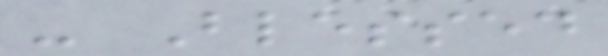- Blessed
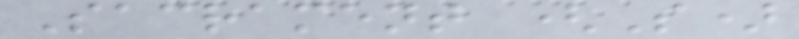Sacrament (S)
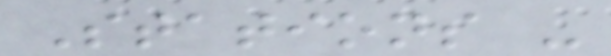Stations -
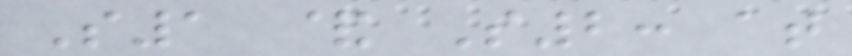S1 & S2: at
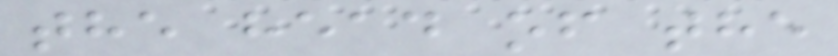the head of the
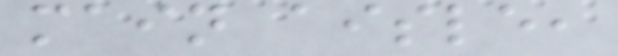main aisle,
